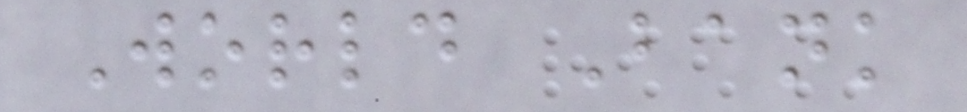World Bank
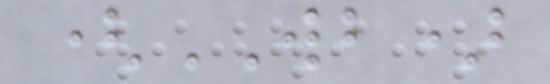(WB)
